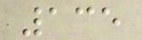135
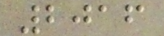2016
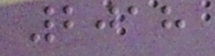2018
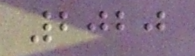2020
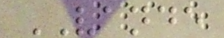VANDE
